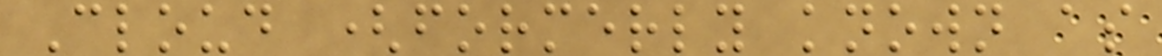Cloud (formerly known as
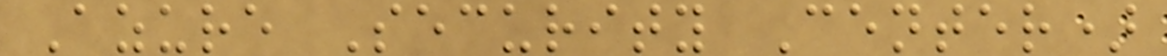Azure Security Center)
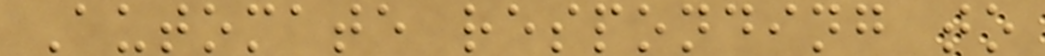Automate responding to
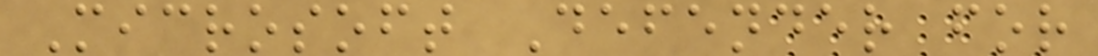Microsoft Defender for
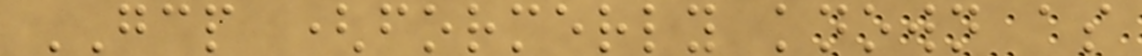GCP (formerly known as
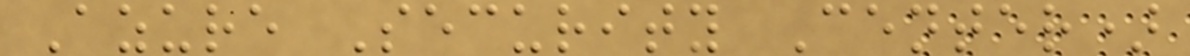Azure Security Center)
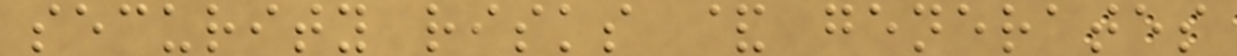security risks & generates
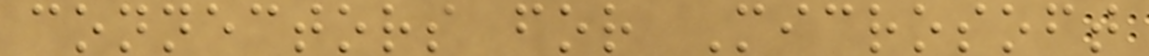connectors for Microsoft
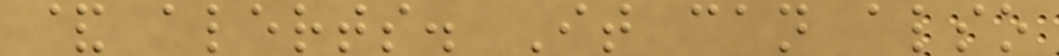& alerts. It can also
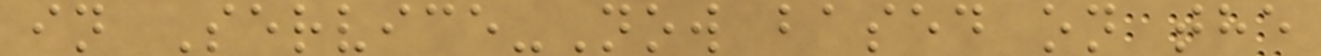in Service-Now based on the
